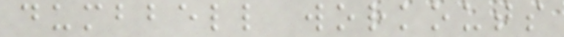dumbbell workouts
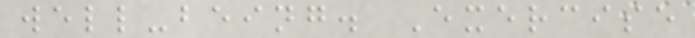well-being. Exercise
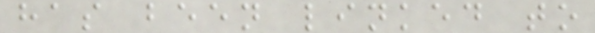has been linked to
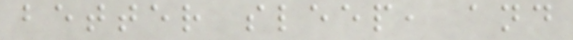better sleep, and
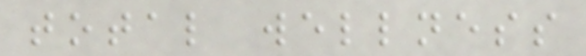total wellness
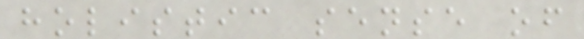holistic sense of
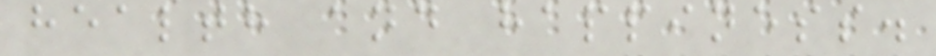health and happiness.
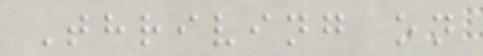Thriving on
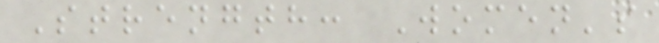Strength: Women's
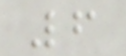6
